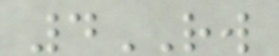4RW
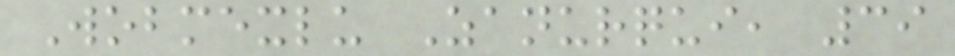Wobmexlu Zanurqui, 39
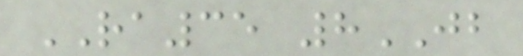RA35 8JB
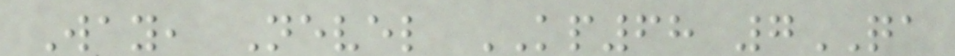Way, Nevel KP68 7QA
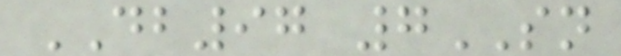DB97 7SN
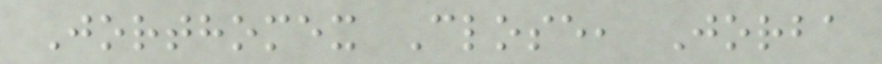Jorthomex Close, Jorba
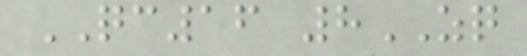QC16 8ZQ
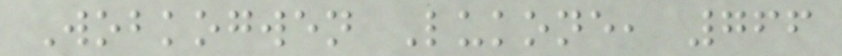Wobkogwen Lukone, 766
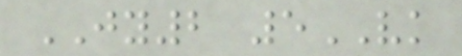JY2 5VK
